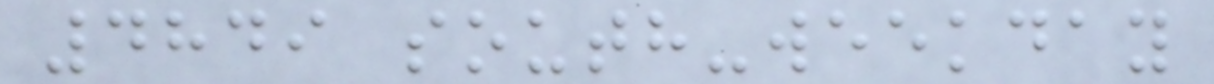4849 south-weekday
